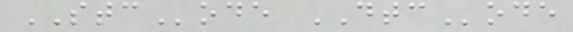STCode DTCode
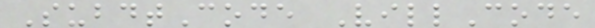SubdtCode VillCode
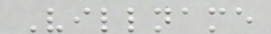Villname
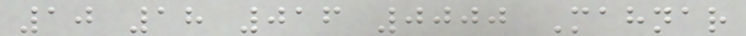10 18 016 0000 Mahnar
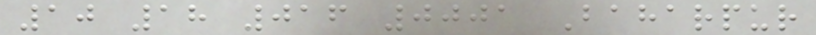10 18 016 0001 Baharpur
